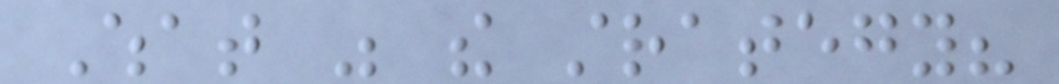What was the strategy?
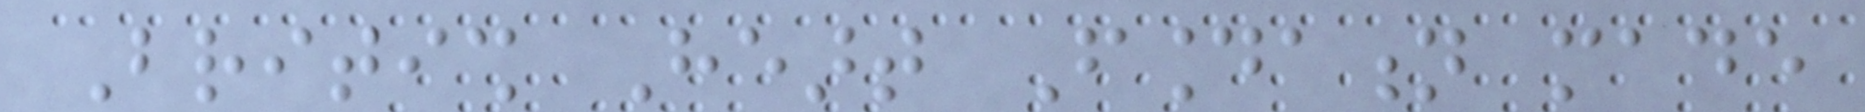British Heart Foundation made
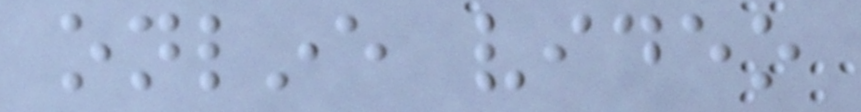online video
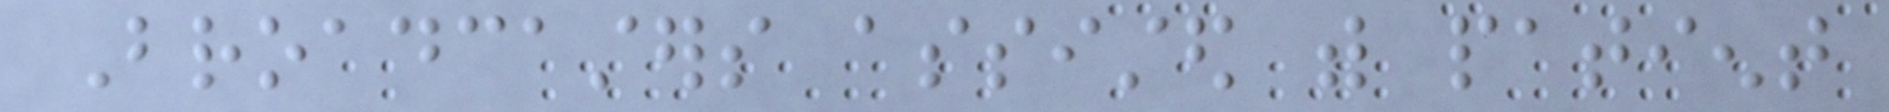Broadcasters assisted with patient
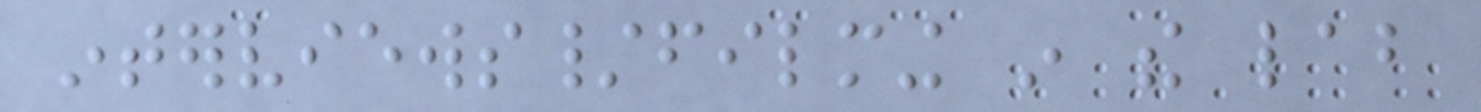interviews/filming in the lab
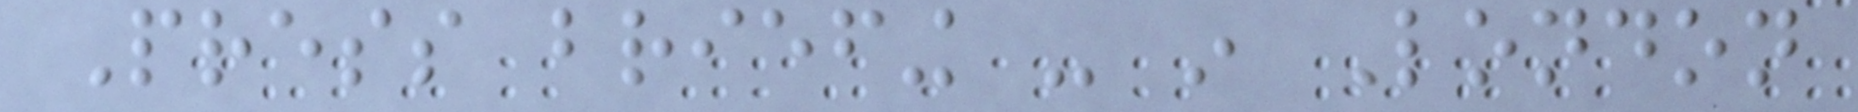Press briefing - in London
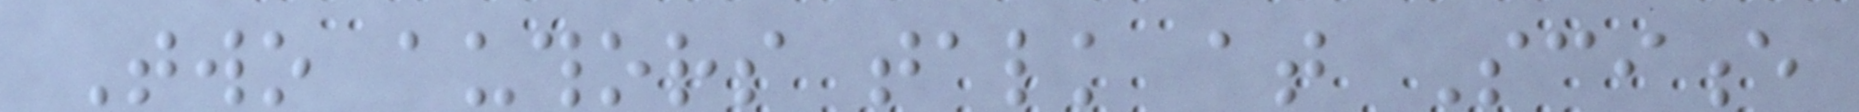Two authors talk at Science
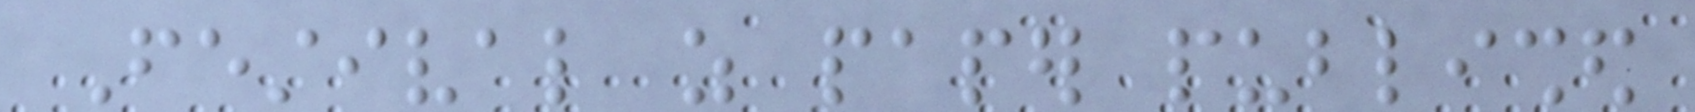Festival as paper published
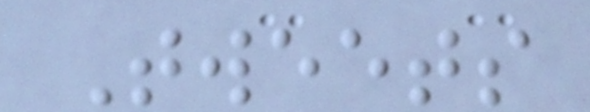Tweets
